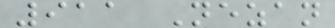911 Nezan
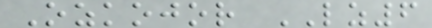Ozkojor LZ6
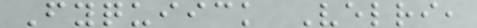Fyquiick Velri,
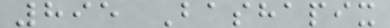895 Bashapix
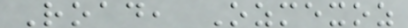Road, Ozmexoz
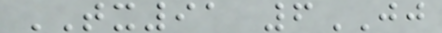TX91 6JJ
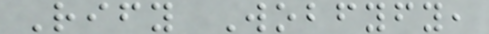Rify Wobfyfy,
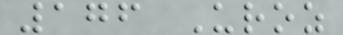176 Uroz
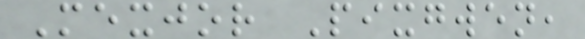Mexjor Pixgwen,
